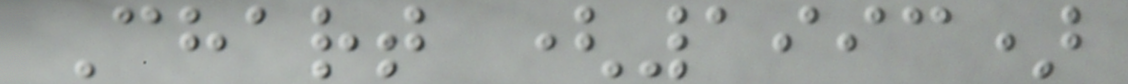Chart (1993)
